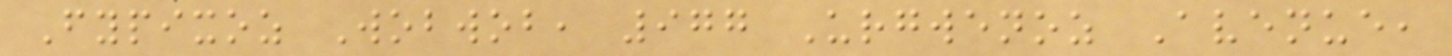Fypixoz Wobwob, 977 Urgwenoz Avenue,
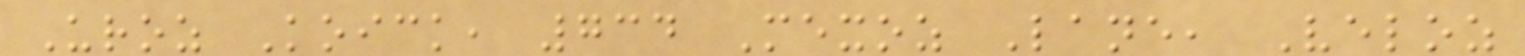Uroz Koick, 734 Mexoz Lane, Veloz
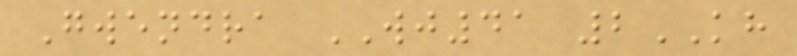Gwendra WJ41 2KH
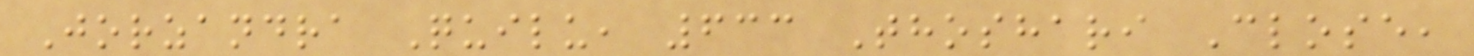Jorzandra Quilu, 633 Thoshari Close,
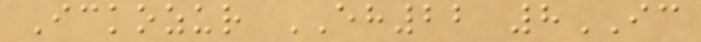Ickozur EH22 8IC
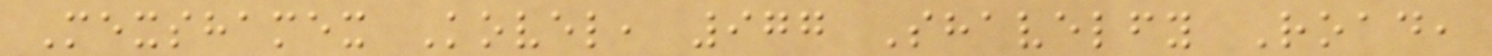Mexshamex Kovel, 977 Shavelfy Road,
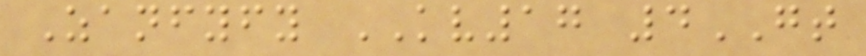Zanfyfy KV17 4GT
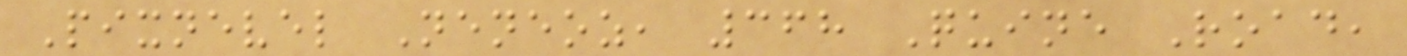Pixnevel Neneoz, 368 Quine Road,
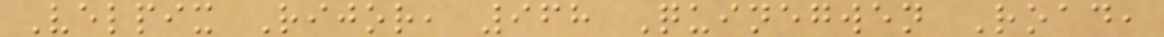Velpix Rijor, 968 Quinegwen Road,
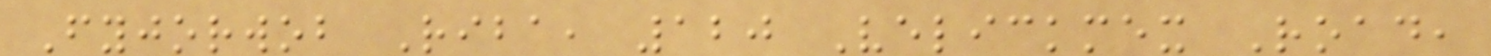Fyjorwob Riba, 120 Velickmex Road,
